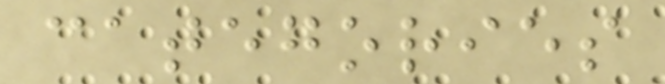categories
